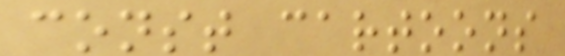const cartoons
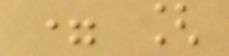= [
